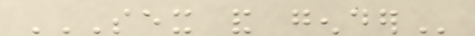SEX AND GENDER
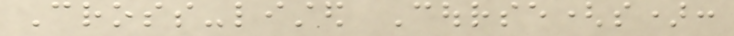Cross-listed Course(s):
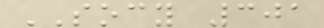SOCY 301
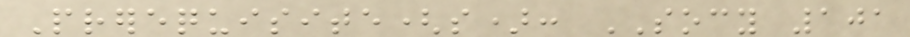Prerequisite(s): SOCY 101
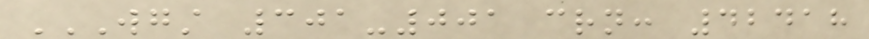WGST 301-001 CRN: 42418
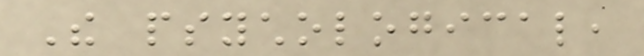The psychological,
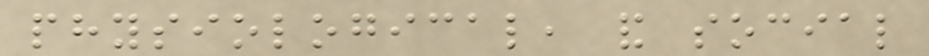physiological, and social
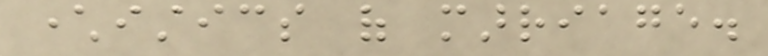characteristics of marriage.
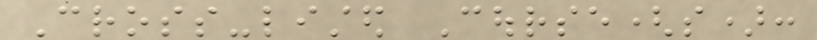Cross-listed Course(s):
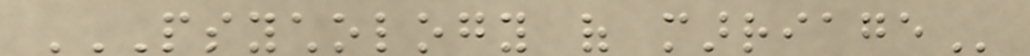PSYCHOLOGY OF MARRIAGE
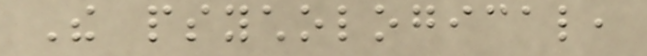The psychological,
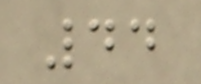44
